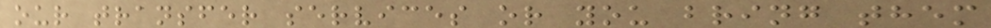our transfer services or you bring them
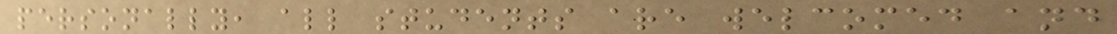personally, all students are welcomed and
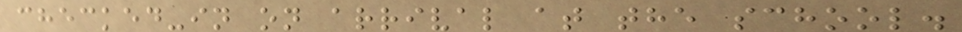checked-in on arrival at the school.
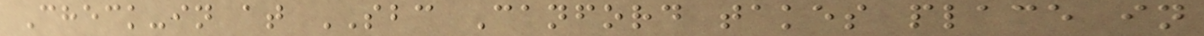Check-in at SBC Canford takes place in
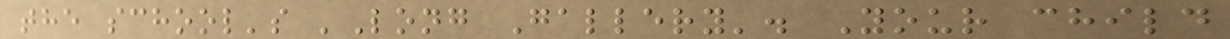the school's 'Long Gallery'. Your child
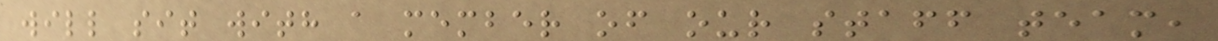will sit with a member of our staff team,
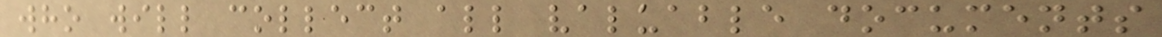who will collect all valuable documents
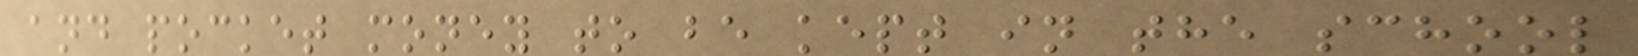and pocket money to be kept in the school
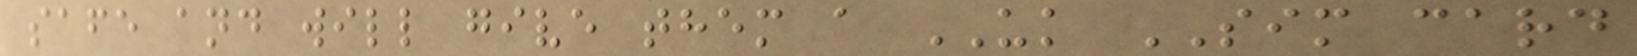safe and will give them a UK SIM card
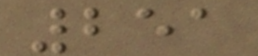251
